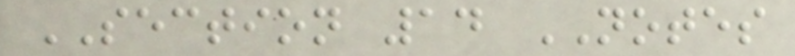SECTION 14 NOTES
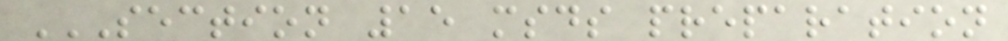SECTION 15 MSDS PREPARATION
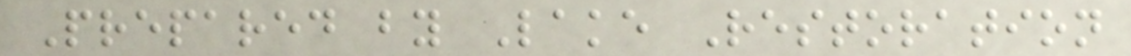Prepared by Lake Restoration
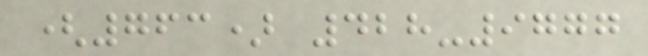(763) 428-9777
